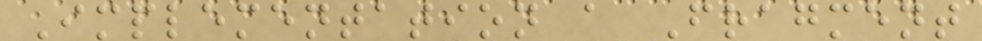Implementation a Fragment
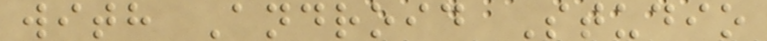with Android Studio
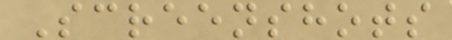Screenshots
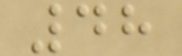48
